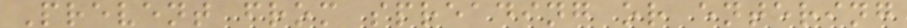Prevent from spreading or entering
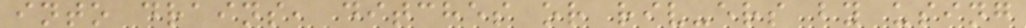into drains, ditches or riv-ers by using
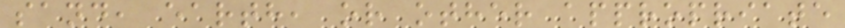sand, earth, or other appropriate
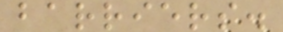barriers.
